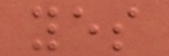yes
